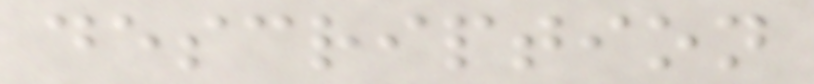description
